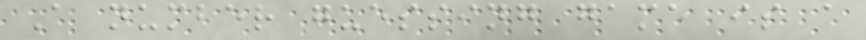A number guessing game is a
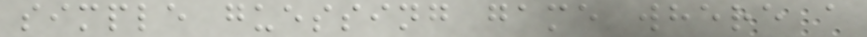simple guessing game where a
